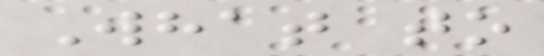What to
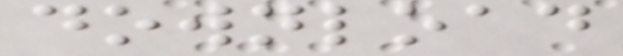download
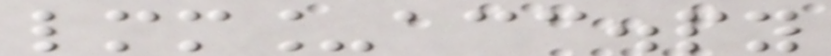lmm_acc.py
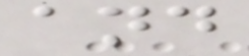and
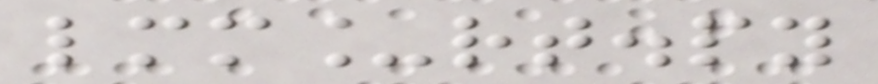lmm_rt.py
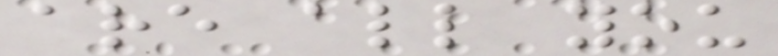are all you
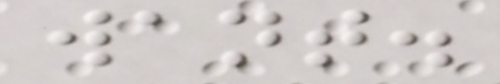want.
